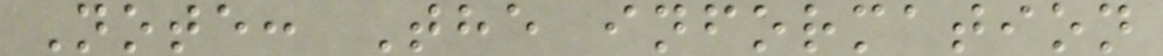Note: The information
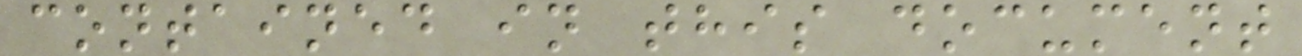contained in this document
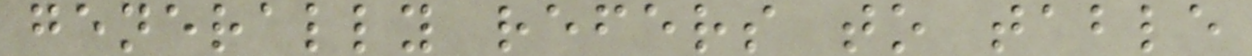generally refers to table
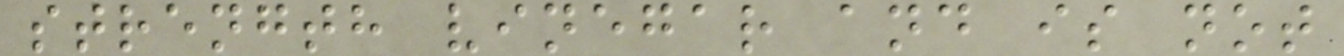strength vinegar and is not
